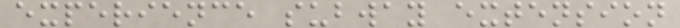experience subway extension
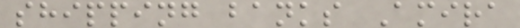shipping banks Amira
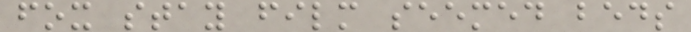fox stay film seemed beds
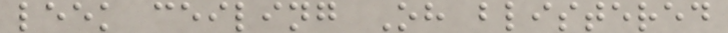leek ceiling Oh blistered
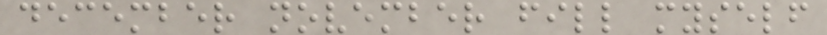december november fill myself
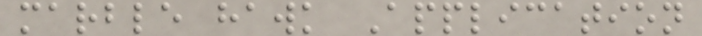marble hawk Application
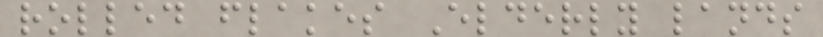rolled flakes Elderly lands
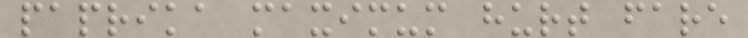paprika maximum hurt fare
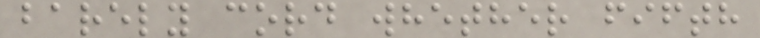barely cord whether fifth
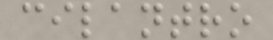cilantro
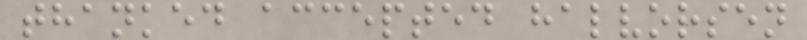thanked accepted halvorsen
